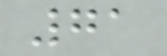71
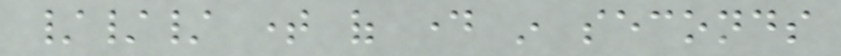/// time of day in seconds
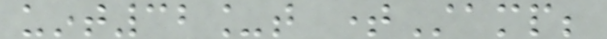uint32_t timeStamp;
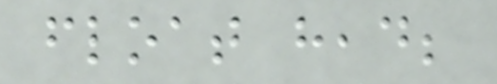float head;
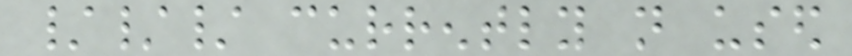/// currently not used
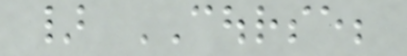} COURSE;
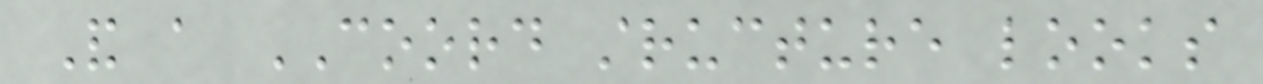And a COORD structure looks
